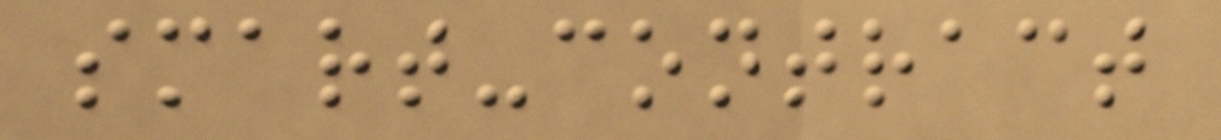smart-contract
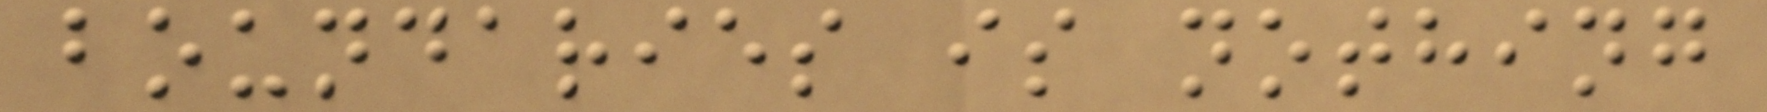boundaries is nothing
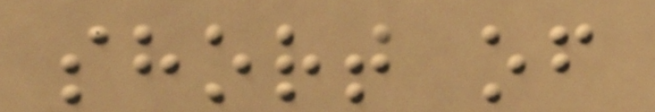short of
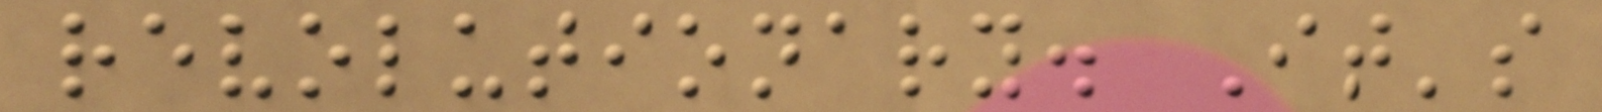revolutionary. It's
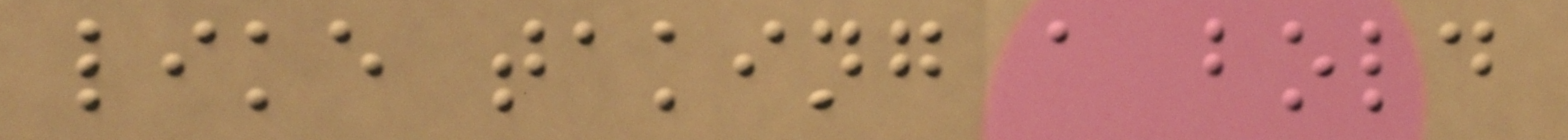like taking a bold
